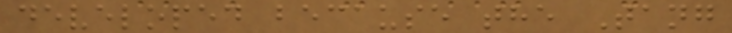developed because the Tang
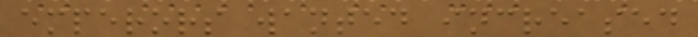emperors wanted increased
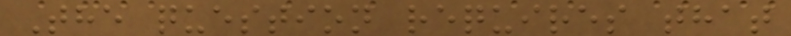The question requires that
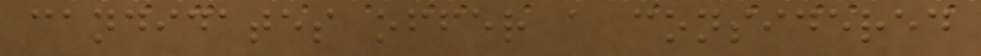candidates offer a considered
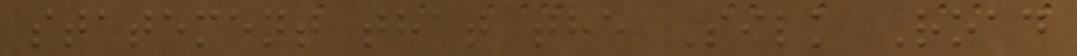statement that the Silk Road
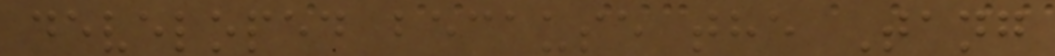developed because the Tang
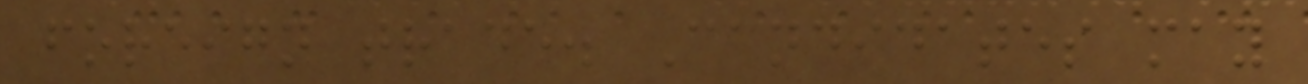foreign trade. Candidates may
